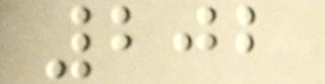202
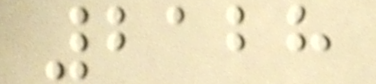2128
